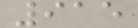915
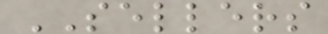SELLERS
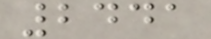2441
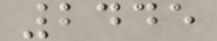2445
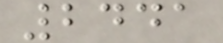2441
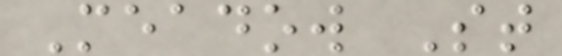Meadow St
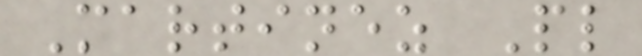Martinez Pl
